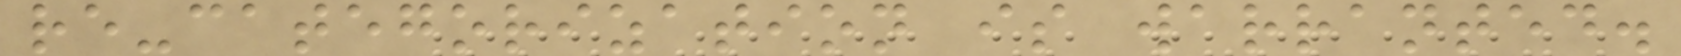re-categorization is warranted.
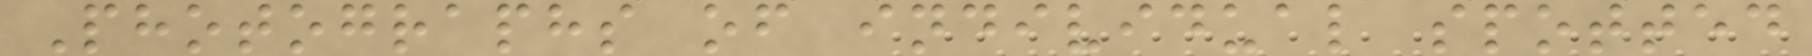Photographs of individual spotted
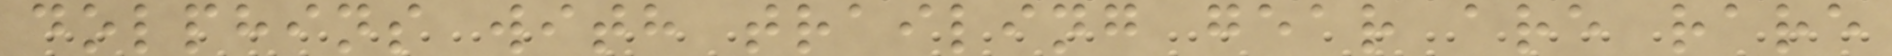dolphins with trailing gear are rare
